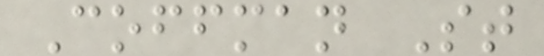Coffman St
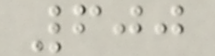600
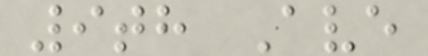9th Ave
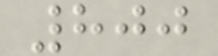800
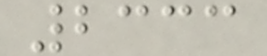2333
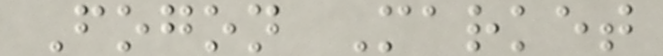Fogon Market
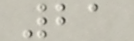21
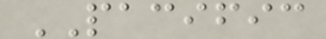PACIFIC
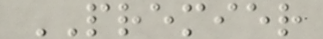PREMIER
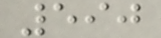590
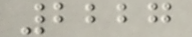2227
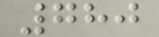780
